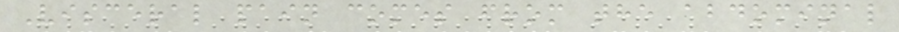Visceral pain comes from the abdominal
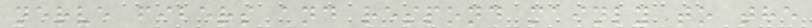nerve fibers and respond mainly to the
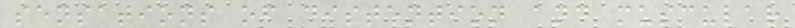sensations of distention and muscular
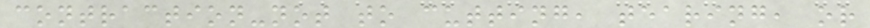contraction-not to cutting, tearing, or
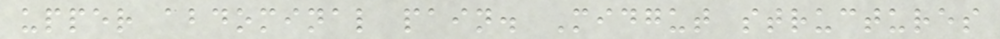upper abdominal pain. Midgut structures
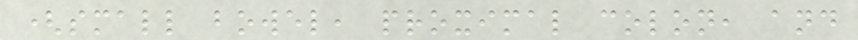(small bowel, proximal colon, and
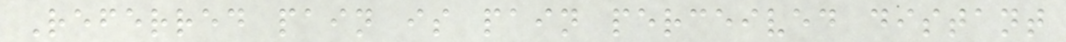Referred pain is pain perceived distant
